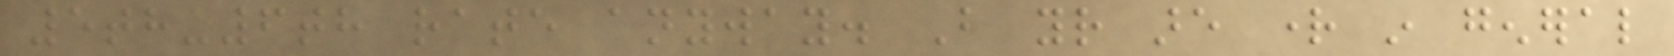5th-6th rate anyway. But your are right in general
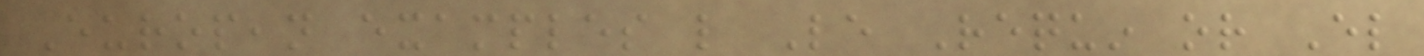European examples like Le Requin or El
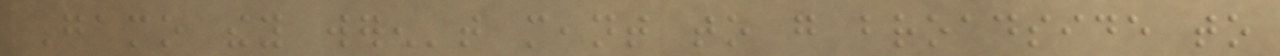Gamo they weren't meant to go broadside to
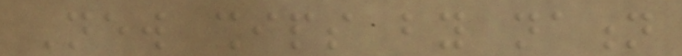New ships by nation
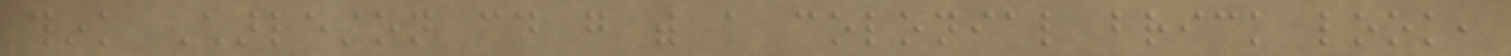think Charleston could go with a colonial brick look,
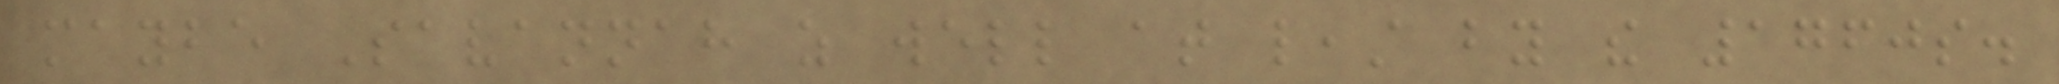maybe Savannah as well at least by the 1760s.
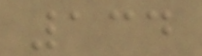134
